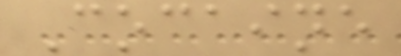Cocaine
